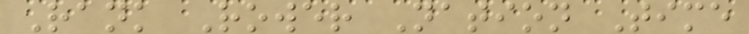Rank Rower Nation Time
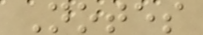Notes
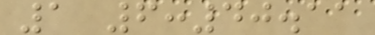1 6:40.11
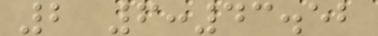2 6:43.52
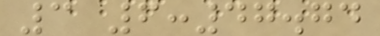3 6:47.74
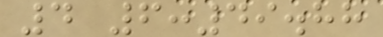4 6:49.88
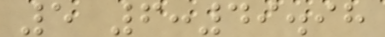5 6:49.98
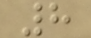8
